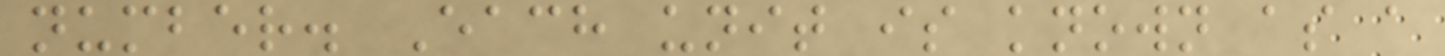number. Each unit is known as a
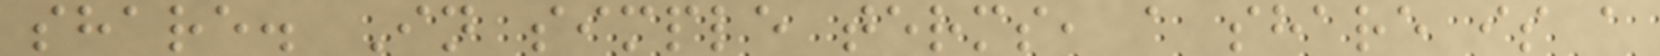share. In simple terms, a share is a
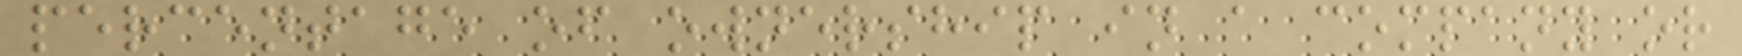percentage of ownership in a company or
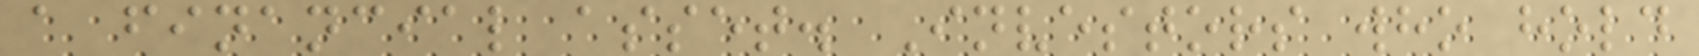a financial asset. Investors who hold
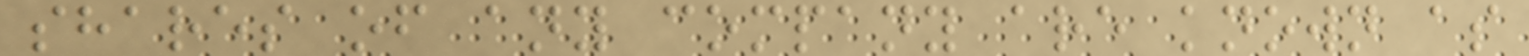shares of any company are known as
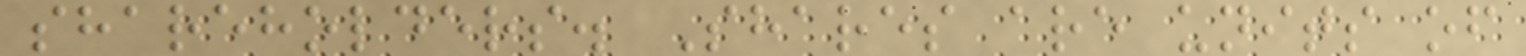shareholders. Shares are units of
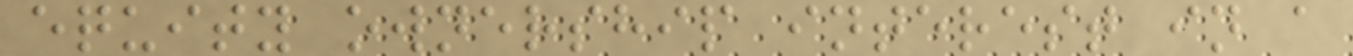equity ownership interest in a
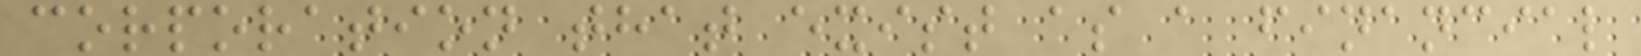corporation that exist as a financial
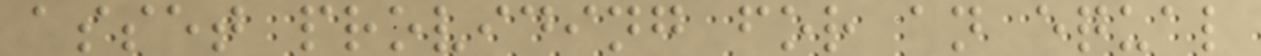asset providing for an equal
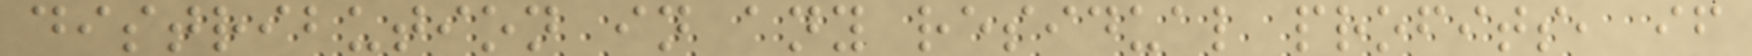distribution in any residual profits, if
